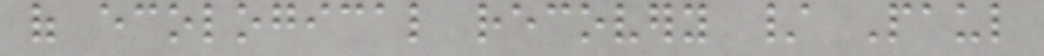of ecological recovery / Paul
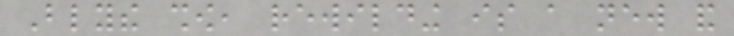Blythe show, rewilding is a new and
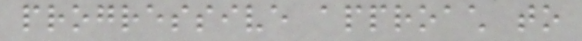progressive approach to
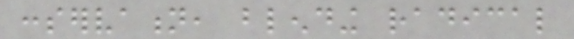conservation, blending radical
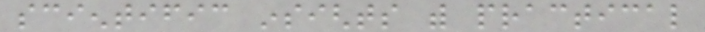scientific insights with practical
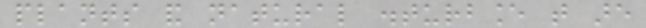plants and natural disturbance that are
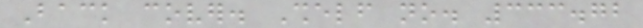Back cover. Shelf no. 333.72
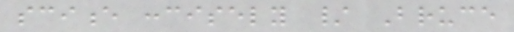science concisely / Bruce
